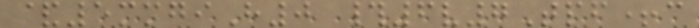&5mmgiH0 #6v7Tpf+c
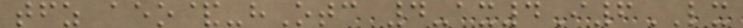tfz aeo&-hOtc 4-ax4I6LX
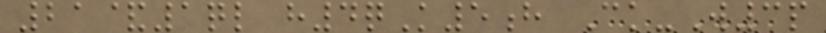21&1ql h4qK5h Ck-W3p
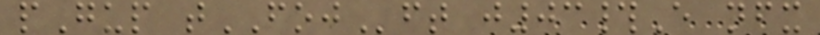pGup tFOJft j03#E nfx
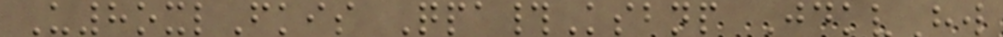U8oxlFkis Qpa#Ksbnp JdkvHw
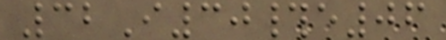32I30#e06
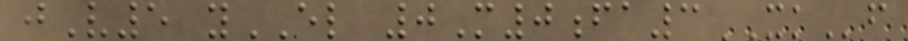jV5 yEL 0M0fa3XKf
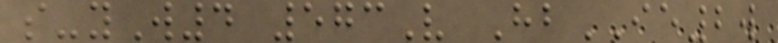s-yW4 573V HbIE2w
